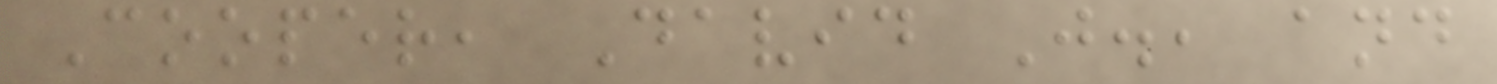Cooper, David J., and
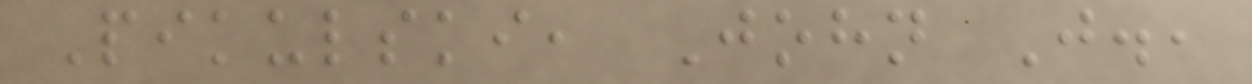Pikulski, John J.,
